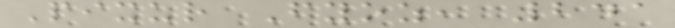Pixur Fyoz, 241
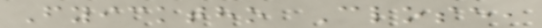Fyicktho Close,
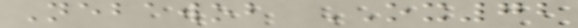Nebawob OX72
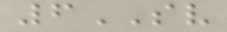6SV
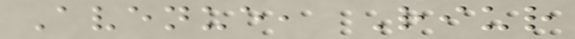Avenue, Riur
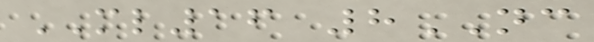ML16 8NC
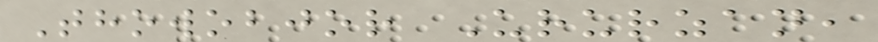Thowobjor Ururzan,
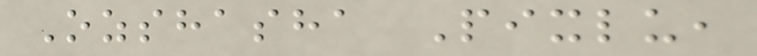Ozshasha Pixlu,
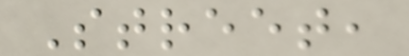Street,
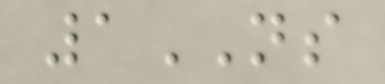1NS
